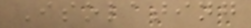Isolating
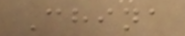China
